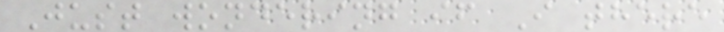Just wondering if I there
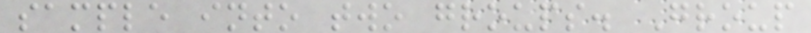sample into two groups. Group
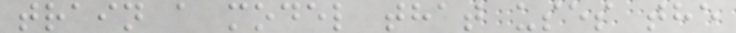train a model that uses the
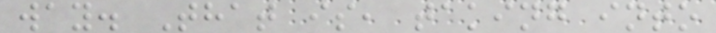way. That is, taking into
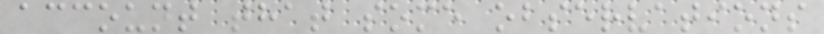account that some observations
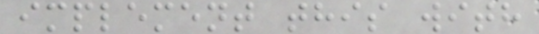implement this with
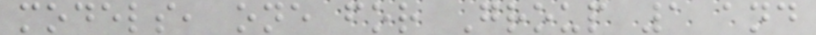models, one for Group 1 and
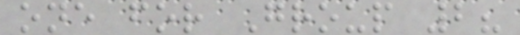one for Group 2?
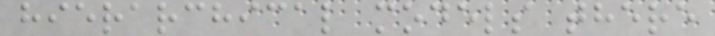hierarchical models there
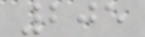205
